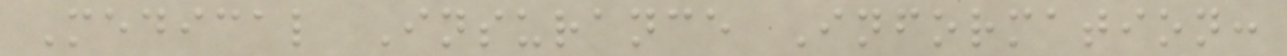Medical Insurance Information:
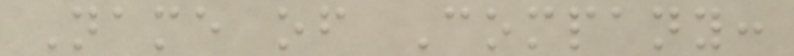Name of Company:
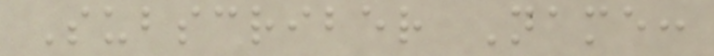Subscriber Name:
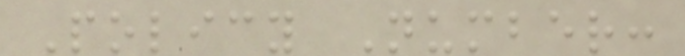Policy Number:
